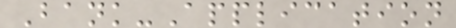Bank-Application
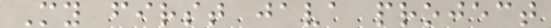My first java project
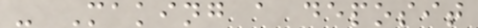- Making a deposit
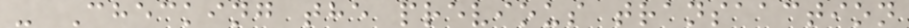- Checking the previous transaaction
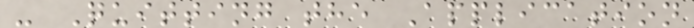- Quitting the Application
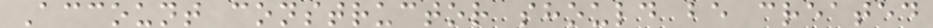Account constructor should be created
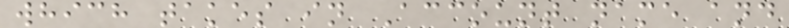which takes in Account name and
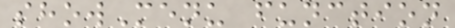showMenu function
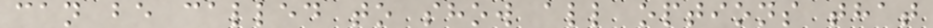can be called to show all options that
